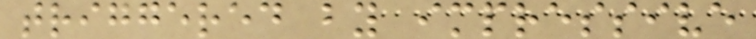triggered by impressive
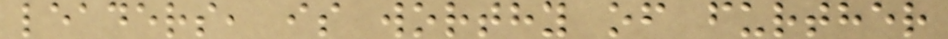leaders, is worthy of further
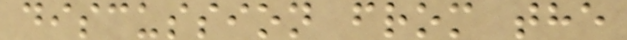discussion from the
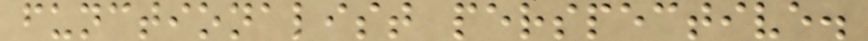functionalist perspective.
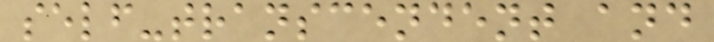self-transcendent and
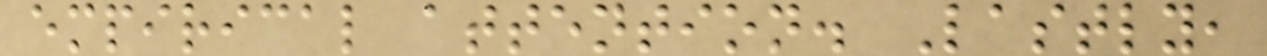empirical attention. Lastly,
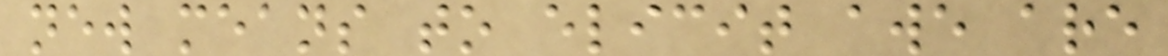new means to elicit awe are
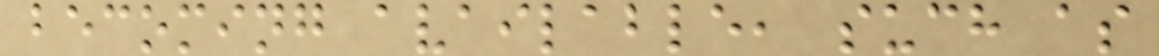becoming available, such as
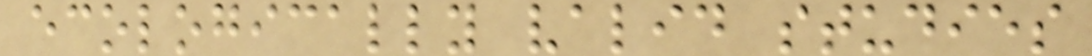ecologically valid studies
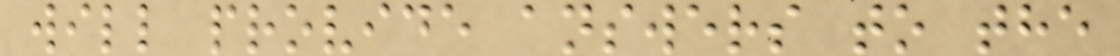will provide answers to the
